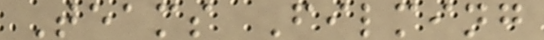Teams Filming
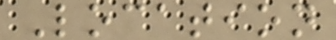Location
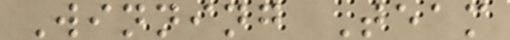Winning Team
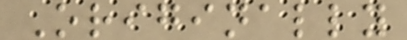Originally
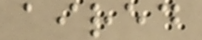aired
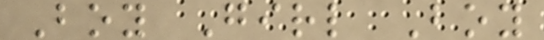Boy Girl Boy
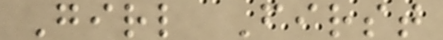Girl First
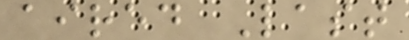aired Last
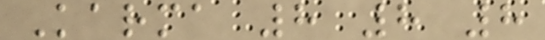Karma 8 8 8
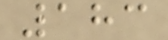183
